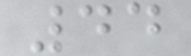44
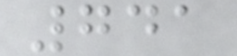741
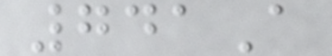741A
